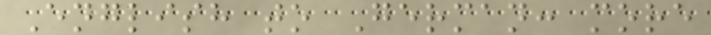English to German: more
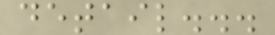detail...
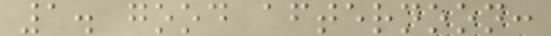1. good afternoon:
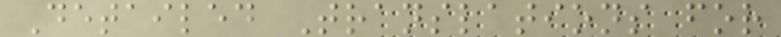Detailed Translations for
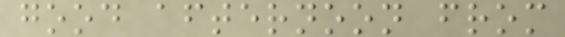good afternoon from
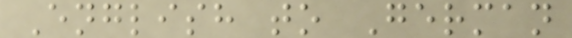English to German
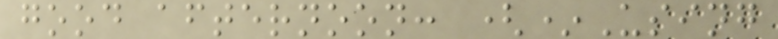good afternoon: (*Using
